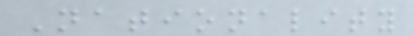Nationality
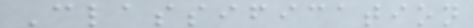Classification
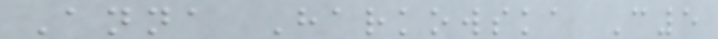Anna Harkowska C5
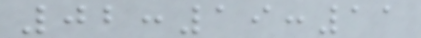02:19:11
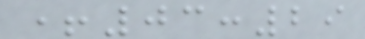+03:29
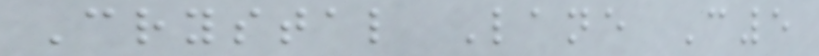Crystal Lane C5
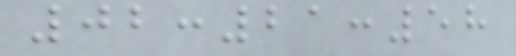02:21:58
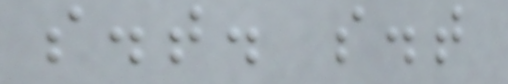s.t. s.t
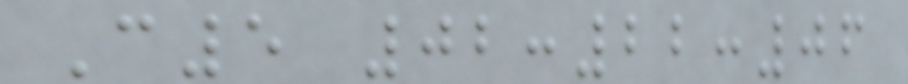C5 02:22:06
